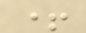+
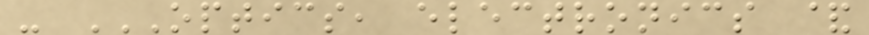- OPTICS, ELECTRONICS &
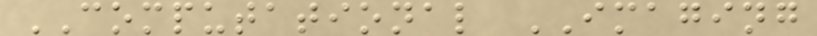COMPUTATIONAL IMAGING
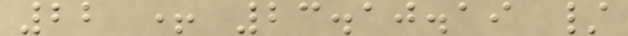22 + 23.10.19 /
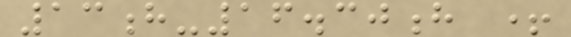13h-16.30h +
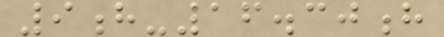9h-16.30h
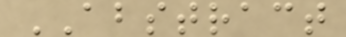ABSTRACT
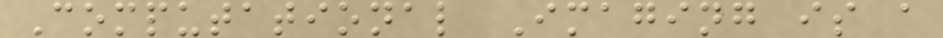Computational Imaging is a
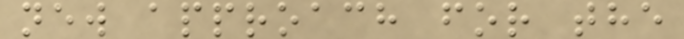new approach for the
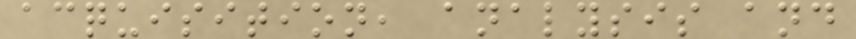acquisition, analysis and
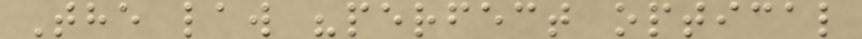The law "perfect optical
